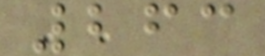263
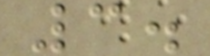3.
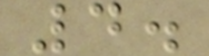4.
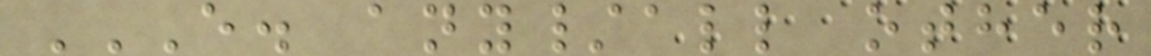E. ANY/ALL OTHER
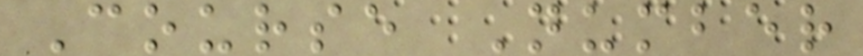Course Number
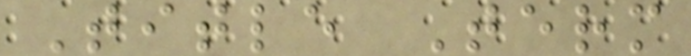Title Term
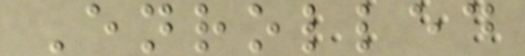Enrolled
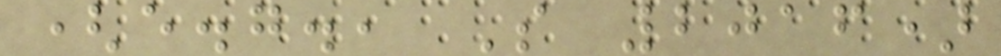(e.g., S 2016)
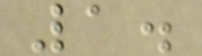1.
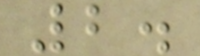2.
